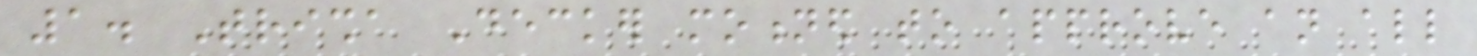1. Trisha Decker motioned to approve an all
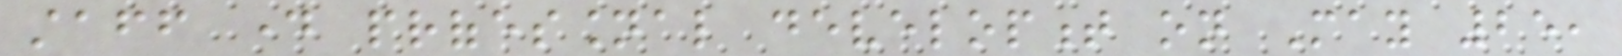staff day professional development on May 25,
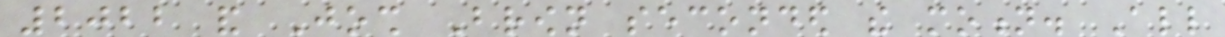2022 and Josh Brown seconded the motion. All
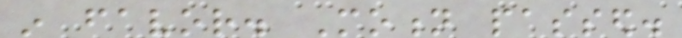in favor. Motion passed.
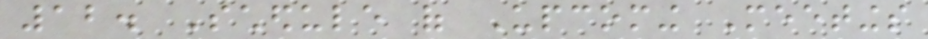12. Schedule of Upcoming Meetings
